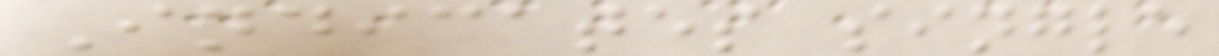Indicates single
